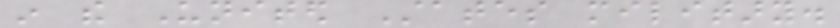in the United States military.
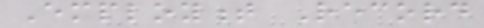Employment Record
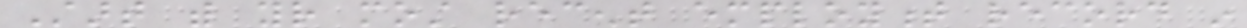Start with your most recent employment record in
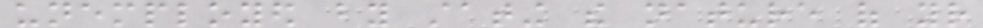unemployed by stating the nature of your
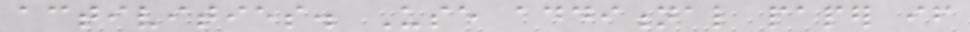activities. Use additional paper if
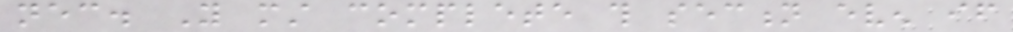necessary. You must complete this section even if
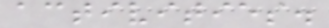activities.
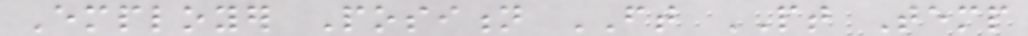Employer Position FT PT Temp
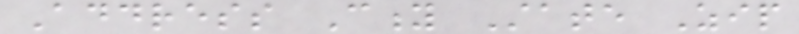Address City State Zip
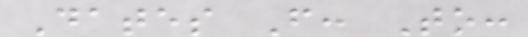Dates From: To:
